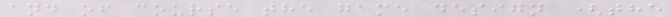and of course the game design (the
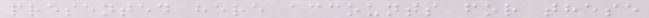presented here accounts for these
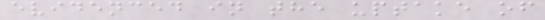evidenced in the uptake of
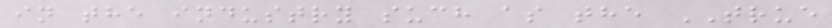in the industry such as the TRUE
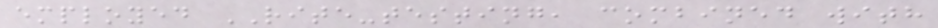employed RITE-testing, combined with
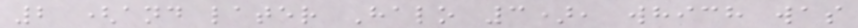2 (and later Halo 3), which was
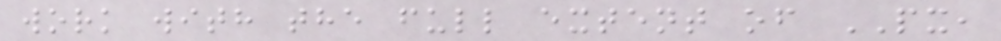work with the full extent of PX,
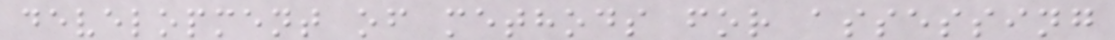development of methods for assessing
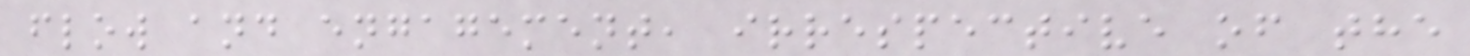flow and engagement, irrespective of the
